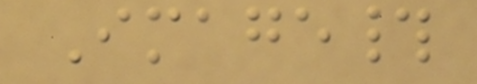Image#
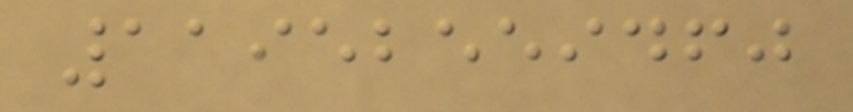11952559460
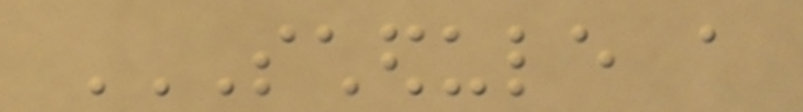SCHEDULE A
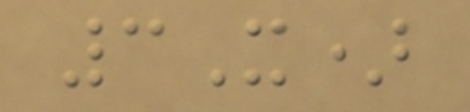3X)
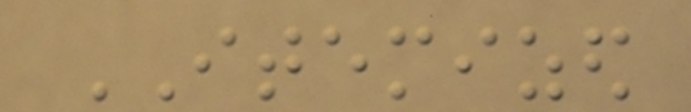ITEMIZED
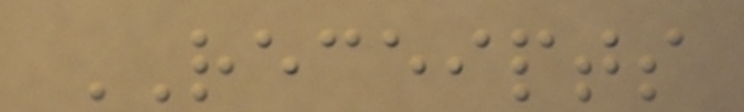RECEIPTS
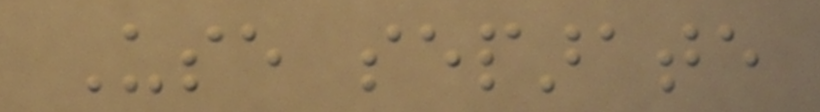Use separate
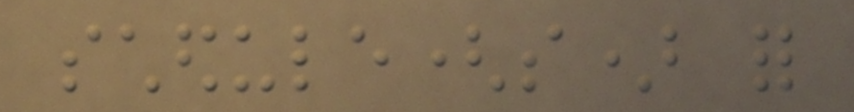schedule(s) for
